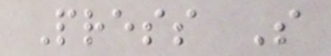Press S
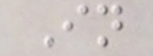In
